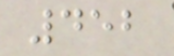452
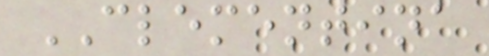CLEMENTINA
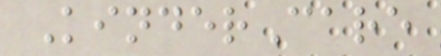KinderCare
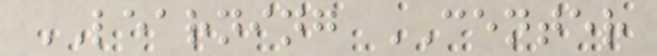LEARNING CENTER
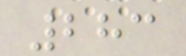283
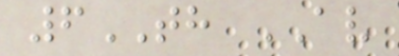6TH AV
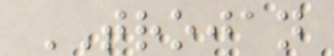TROJAN
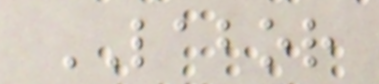LABOR
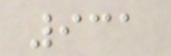931
